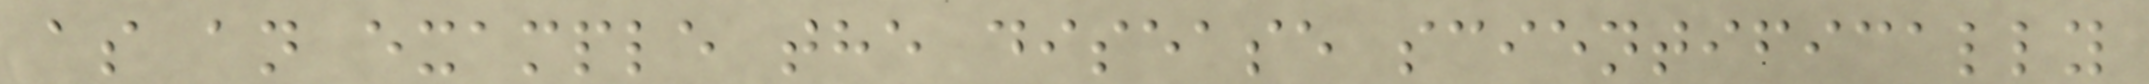as an example the disease scientifically
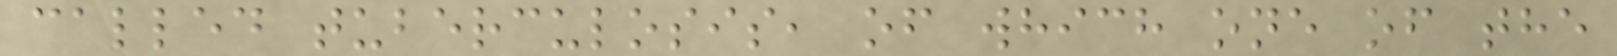called tuberculosis, of which one of the
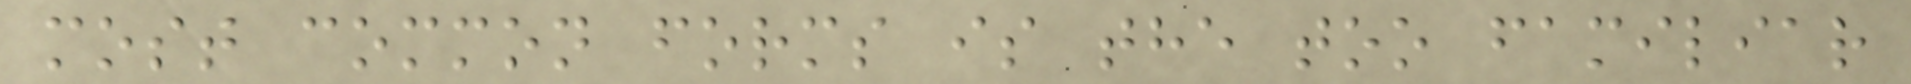most common forms is the too familiar
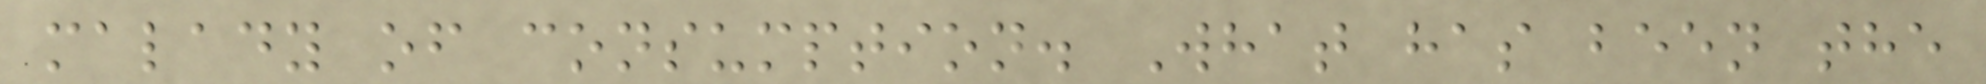malady of consumption. What has been the
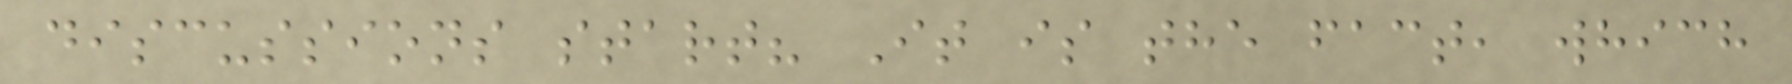discussions start? It is the fact, which
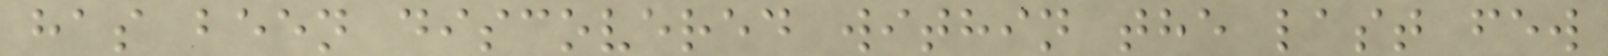has been discovered within the last few
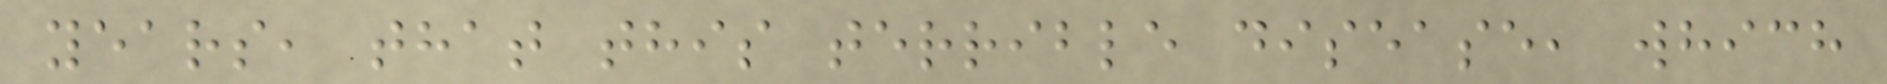years, that this terrible disease, which
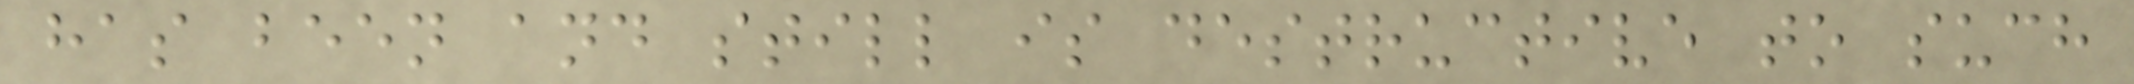has been and still is destructive to such
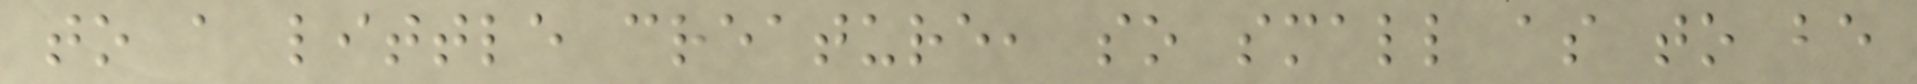to a little creature, so small as to be
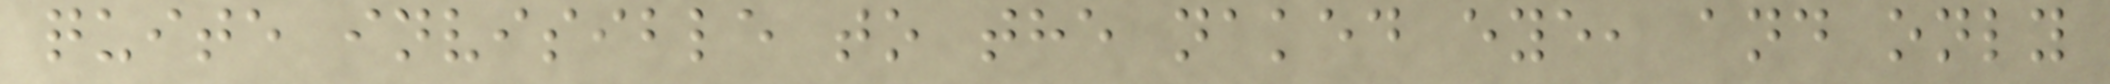quite invisible to the naked eye, and only
